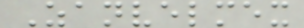Zanvelmex
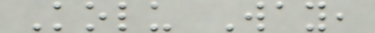Kolu Way,
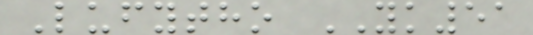Lufytho YK51
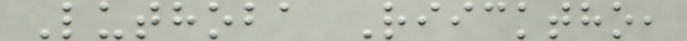Luthoba Riicktho,
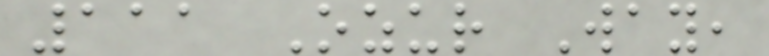111 Ozur Way,
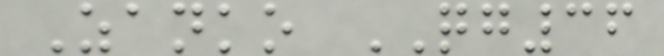Zanko QG36
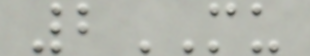2MU
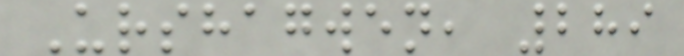Urshagwen, 289
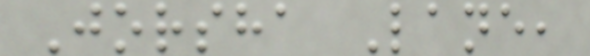Jorsha Lane,
